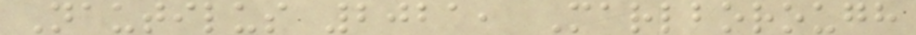Nautilus 2021, Marlborough
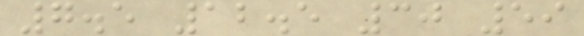7.5 12.5 30 59
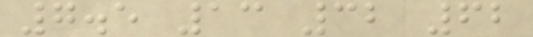7.5 13 32 62
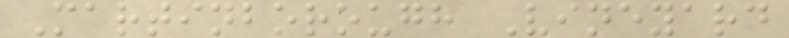Martinborough Vineyard
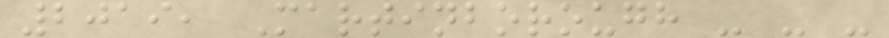2019, Martinborough - - -
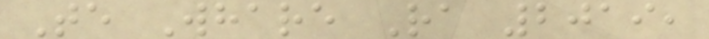Te Whare Ra 2019,
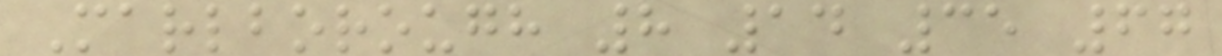Marlborough 8 14 35 67
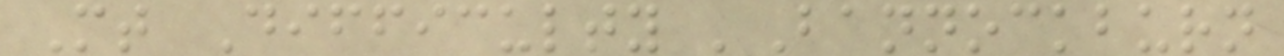Mt Difficulty 'Bannockburn
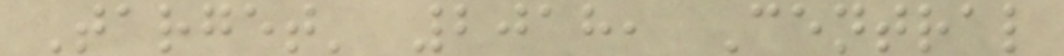Target' 2018, Central
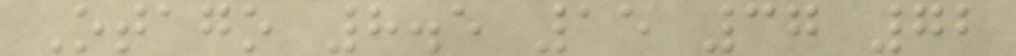Otago 8.5 15 37 72
